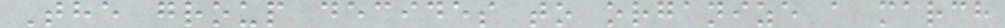The group decides to organize a march
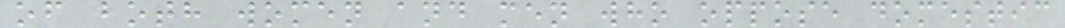of both women and men who oppose domestic
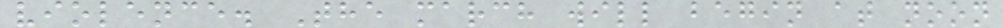violence. The march will begin at noon
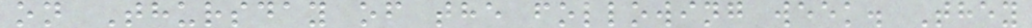on Thursday of the following week. They
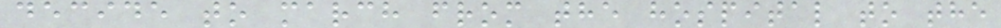decide to march from the hospital to the
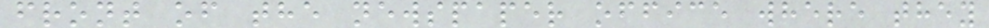front of the newspaper office where they
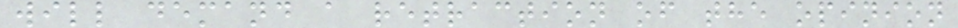will demand a retraction of the opinion
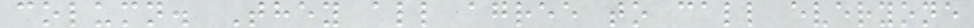column. They all agree to call everyone
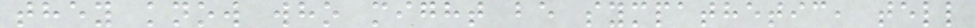they know who might be sympathetic, tell
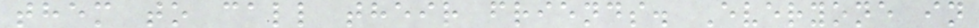them to call their friends. Everyone in
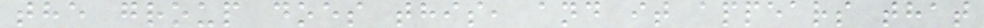the group does this, and it appears that
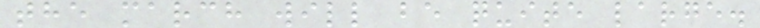the march will be quite large.
